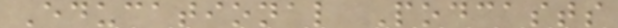Educational Podcasts
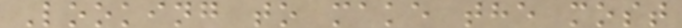Looking to make the most
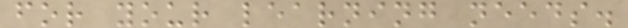for your learning needs.
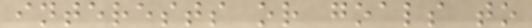interests or goals to
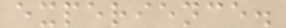experience.
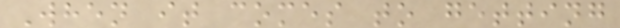When it comes to getting
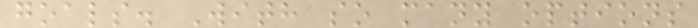goals. With so many options
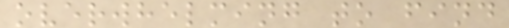overwhelming to find
